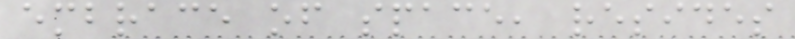embrace of space, resides
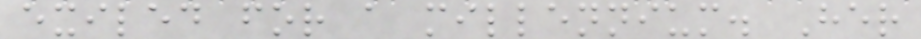exiled for a millennium. Her
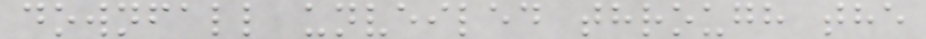downfall unveiled through the
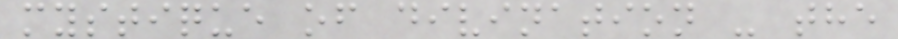mystique of divination - the
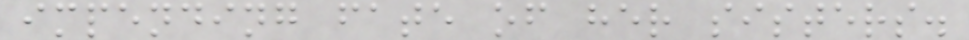impending fate of her sisters.
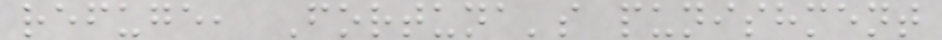refuge, Fortuna's punishment
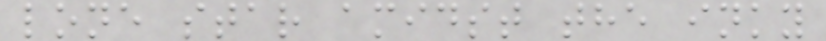lone star amidst the inky
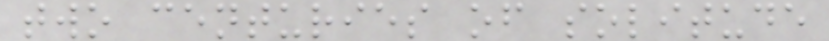two centuries of solitude
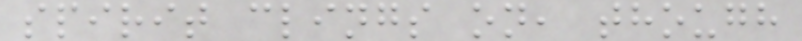spirit clings on, though
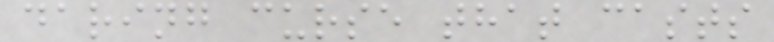daring curse that casts
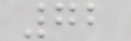72
